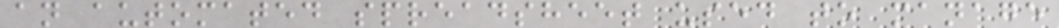an automated spreadsheet used to manage
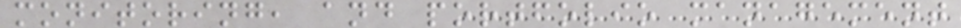monitoring, and portfolio management
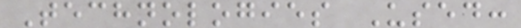Technologies Used:
